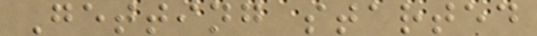Getting started
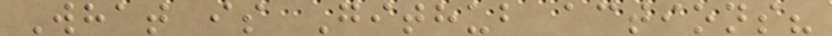What is Github actions?
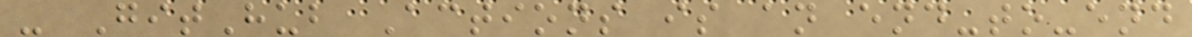- GitHub Actions is an end-to-end
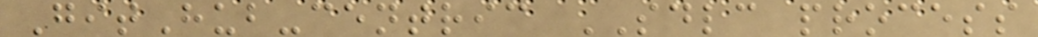GitHub-centric SDLC process
